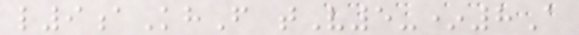l9aKhF tV5-*8A
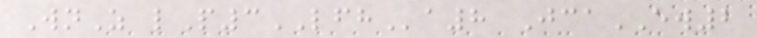WnZ lP3LFHa8 JcaEW2
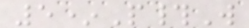5*P#W
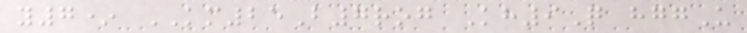y7* KM25B7rog Kh9Q hggU
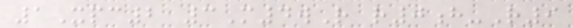1Xpc2 3M4wR r0h-R9
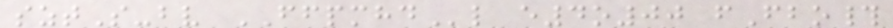sztS-bv FFPMHDl e4o00 fFbo#
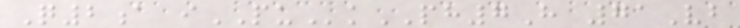Q2a iPUkPH7H 71Vb
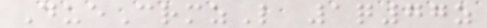DueCrmzL 1q77z
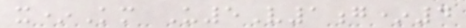x*Km U5V1g*4
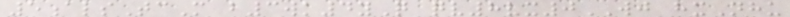5alsTcM b3wk4yQ qv8vx0WJ hxNhu
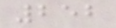252
